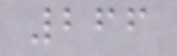266
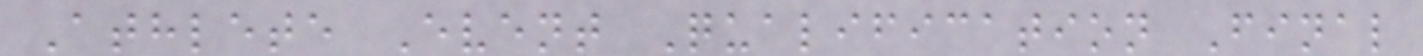Athlete Event Qualification Final
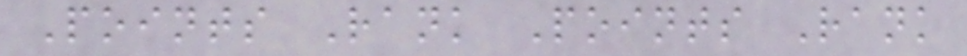Points Rank Points Rank
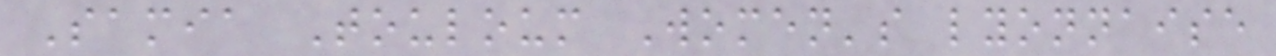Samia Touloum Women's lyonnaise
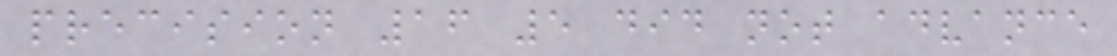precision 16 5 did not advance
